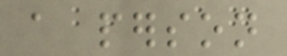a person
